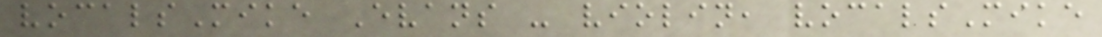vocalsMike Evans - violin, vocalsMike
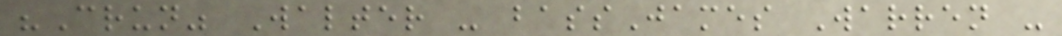"Crun" Walter - bassJames Warren -
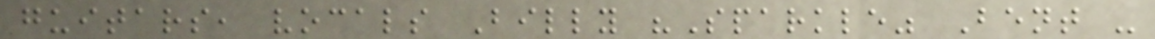guitars, vocals Billy "Sparkle" Bent -
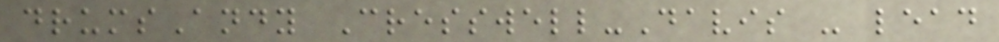drumsAndy Cresswell-Davis - lead
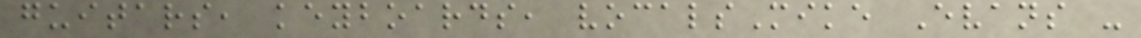guitars, keyboards, vocalsMike Evans -
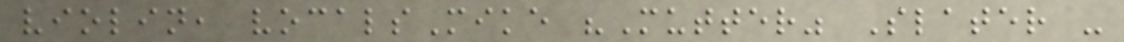violin, vocalsMike "Mutter" Slater -
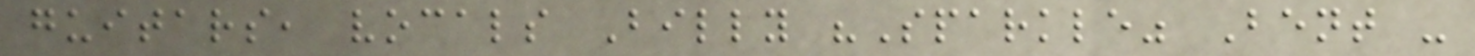guitars, vocals Billy "Sparkle" Bent -
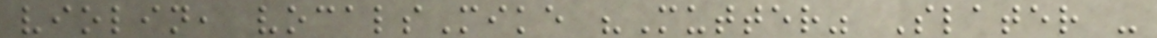violin, vocalsMike "Mutter" Slater -
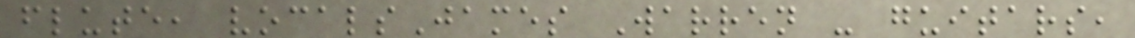flute, vocalsJames Warren - guitars,
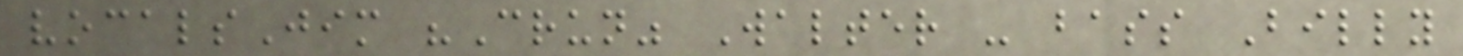vocalsJim "Crun" Walter - bass Billy
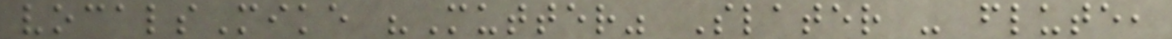vocalsMike "Mutter" Slater - flute,
